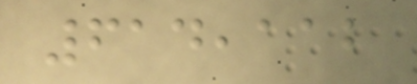614,112
